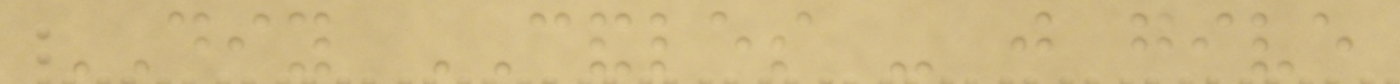DIY CANDLES - just give
